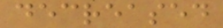decreased
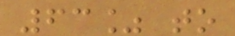63% to
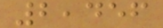2,456
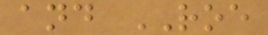and ROE
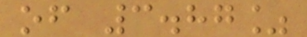of 3.87%
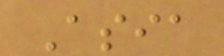Asia
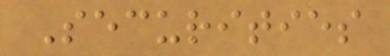Securities
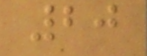20
